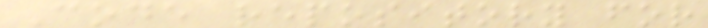Code repository for
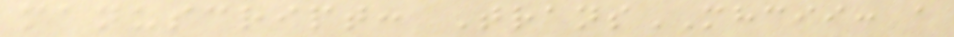manuscript: TransMHCII: a
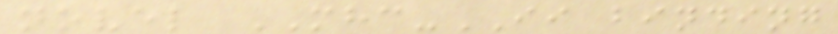novel MHC-II binding
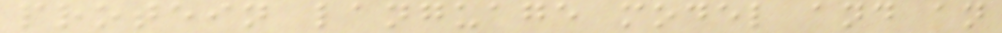protein language model and an
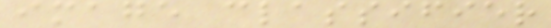image classifier
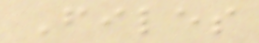Files
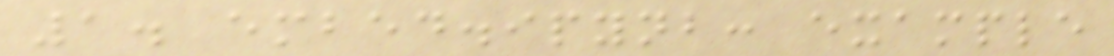1. embed.ipynb: example
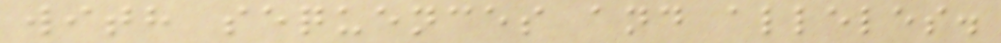with sequences and alleles.
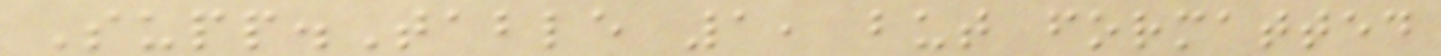Supp.Table 1, but formatted
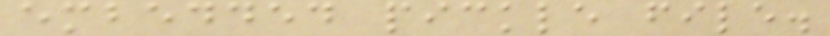embedded pickle file.
